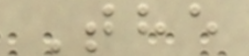The
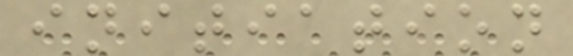initiation
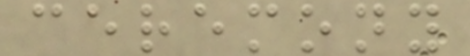ceremony
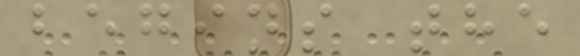begins the
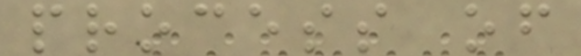process of
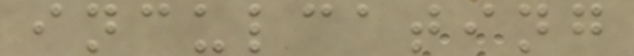inculcating
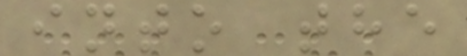into the
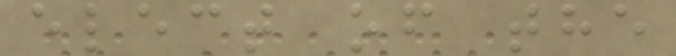elect of the
